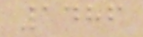1486
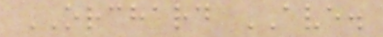ORCHARD AVE.
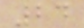24
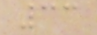33
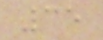35
